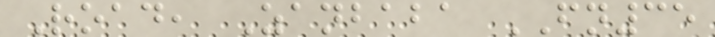Road, Zanbaba FN35
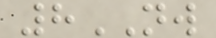8NW
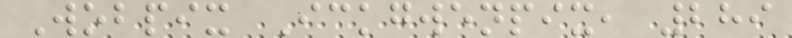Wobpix Ickgwenpix, 289
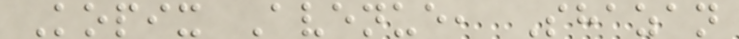Kopix Avenue, Shazan
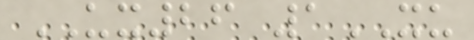UX26 1XU
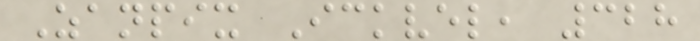Zanpix Ickvel, 328
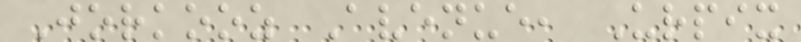Jorkooz Avenue, Urpix
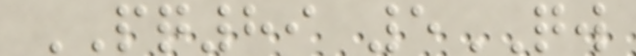PQ89 5QW
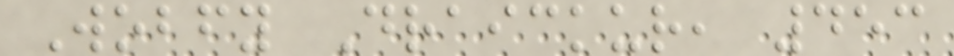Wobfy Draickur, 453
